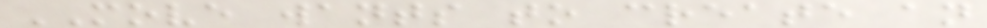MOVE wants to create an
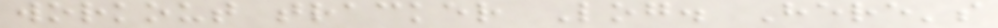workout tracker Log. Here's
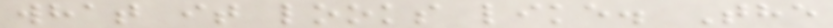what it looks like. The
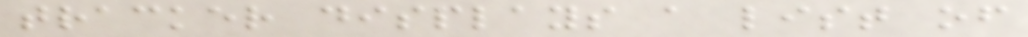tracker displays a list of
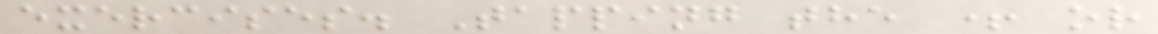exercises. Tapping the + or
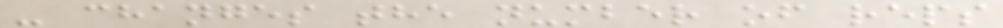- changes the number of reps
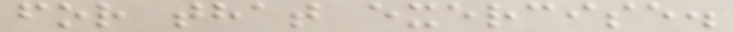for that exercise.
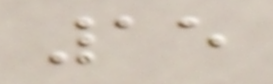15
